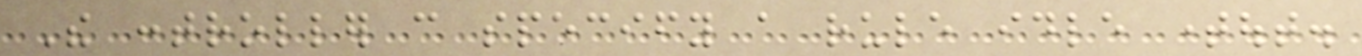The controller can specify a rule idle timeout.
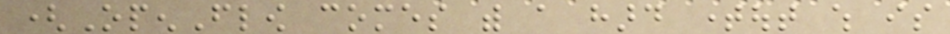(OpenFlow comes with a hard timeout which is
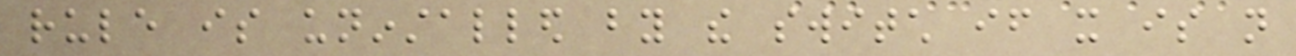rule is uninstalled by the switch if it is not
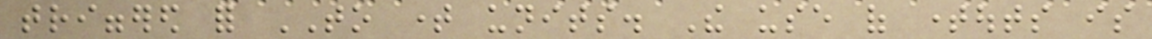triggered for TO time units. The use of timeouts is
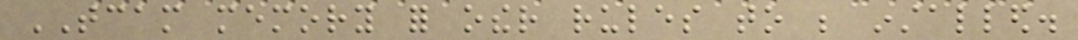TCAM memory for other rules to be installed.
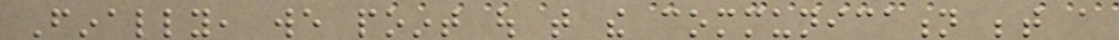Finally, we point out that the communication between a
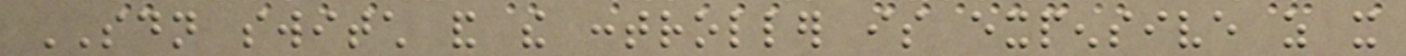SDN switch and the controller is expensive as it
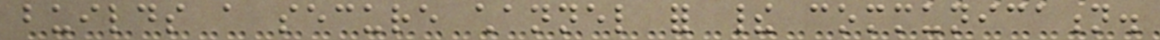builds a secure channel for their communication.
